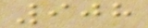908
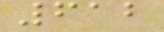612
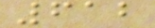612
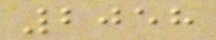2058
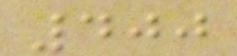400
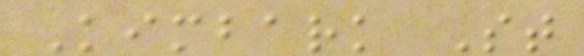Kimbark St
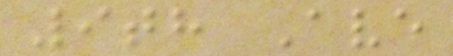9th Ave
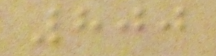800
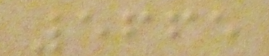5665
